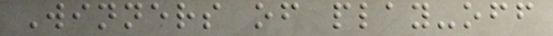Winners of play-off
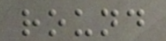round
